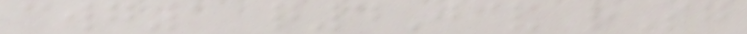cwg1 q4J& rSg
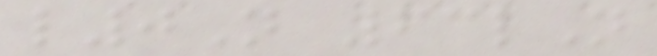l0N 63lN
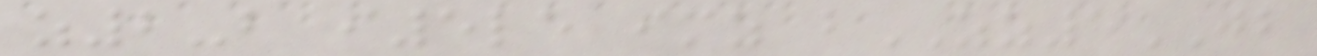z2-b i5le imz bZZ5JB
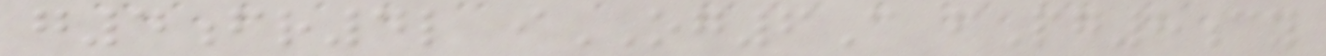g4fr4l iOG6C fPg8cy
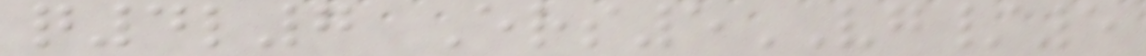q4l7 Ers5VG/5
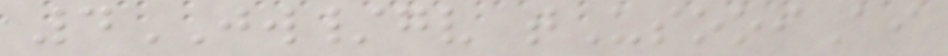4JW/gv tUsooiAi
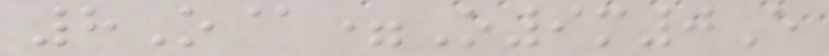8O@=O9m0E
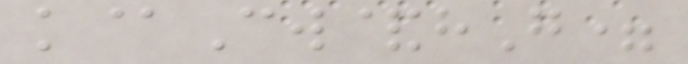k@Cw&hG=
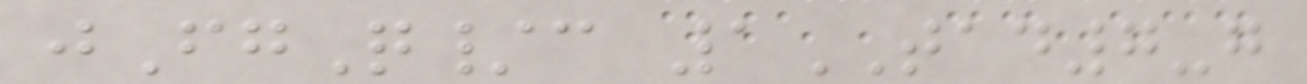jFgQ/c 1TAD7-g
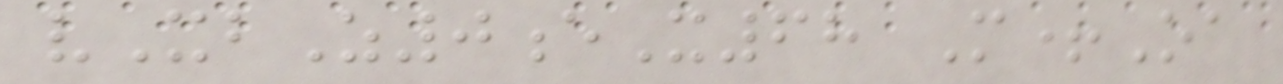vXbZ0eX68 M+Oa
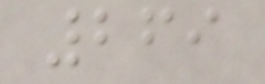269
